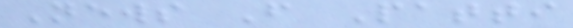News From Patti
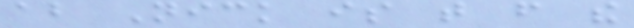about Nick is that from the
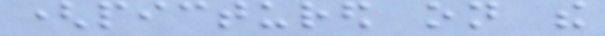(pictured on the
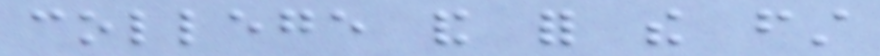college and for the first
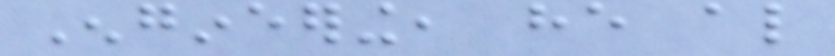Engineering, he also
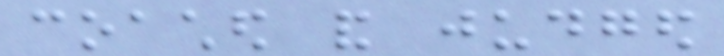coached and judged
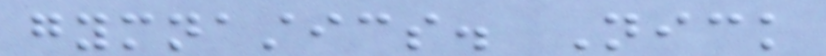gymnastics. Nick
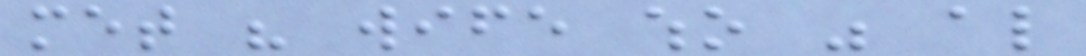met his wife who was also
